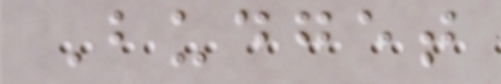Budget
